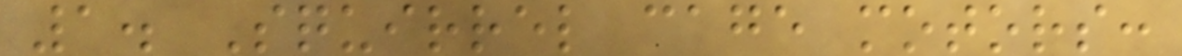1. Squirrel cage motors:
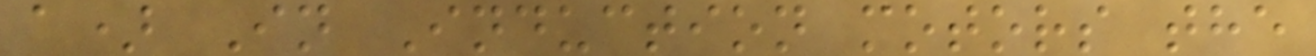a) In Induction motors the
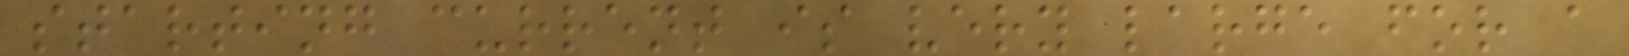starting current is very large for a
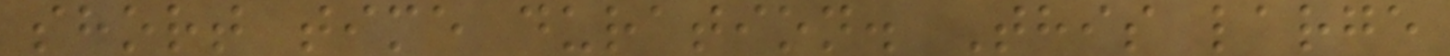short time duration. This large
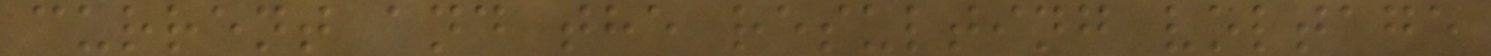current and the resulting voltage
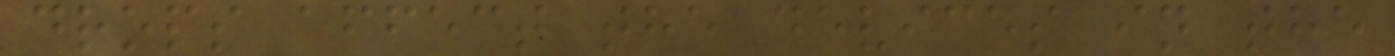drops affect the devices in the
